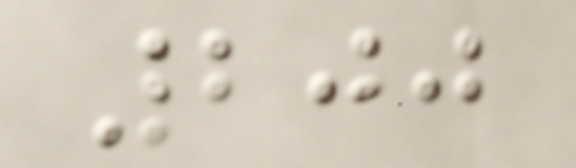200
